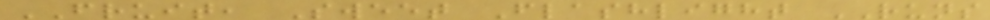FRUIT, Sweet Flashlight RUNS
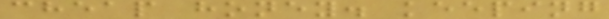cheap honey. keeping
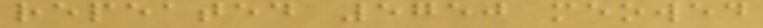repeated 5750 meowed
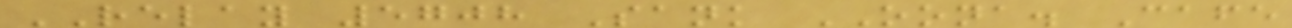RELAY 5708 Sank OONA. Cafe
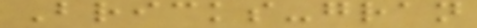Bricks-gran
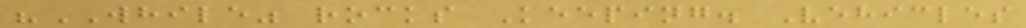"WHILE" rocks Keeping. Vehicles
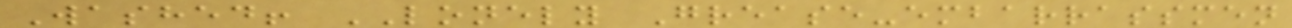Washed! LONELY Grease-embarrassmen
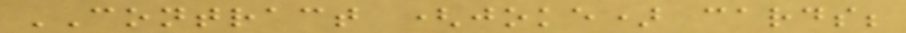CONTRACT (joke) cards;
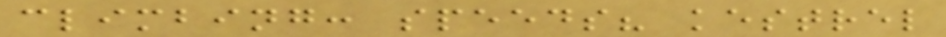climbing: speeds? kestrel
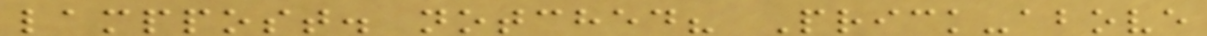lamppost. notched? Prick-above
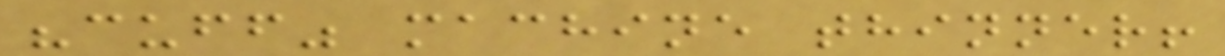"cuff" machine thinner!
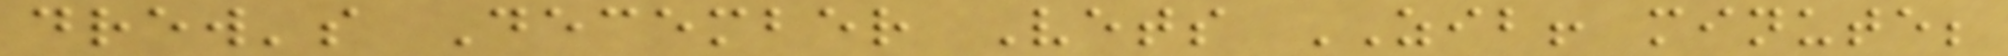drew's December Vets ZIB! minute;
